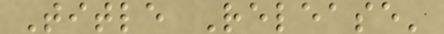Title Release'
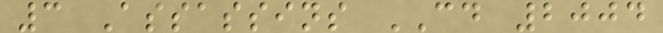3 Assassins CD 2004
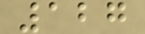127
